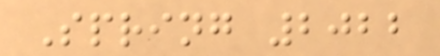Spring 2022
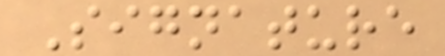Signature
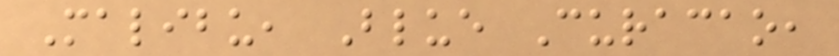Malibu, Blue Curacao,
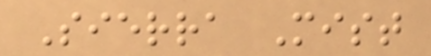Sierra Mist
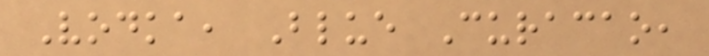Vodka, Blue Curacao,
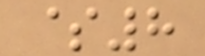$8
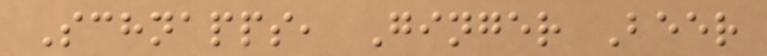Schnapps, Ginger Beer
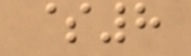$8
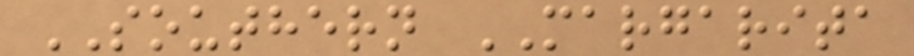SOUTHERN MARGARITA
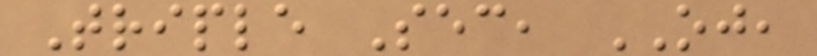Triple Sec, OJ,
